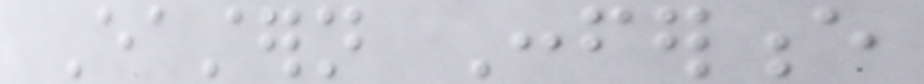Eastern Conference
